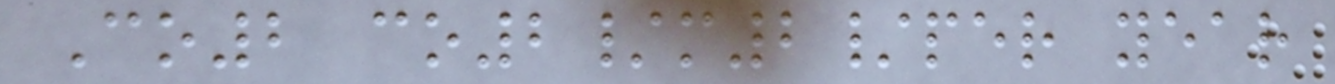Co2 co2/m2/per year
